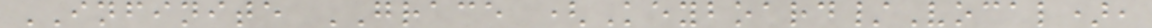INFINITE GRACE (Keyboard/Vocal),
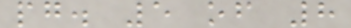pg. 5 of 8
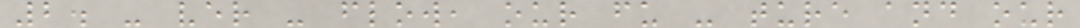2. - ver - flow, our fu - ture and our
